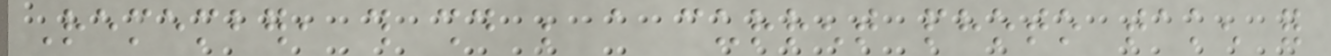Remember, this should be a current photo taken for
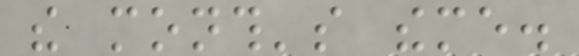the month's theme.
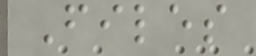Files
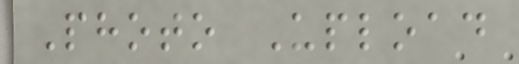Photo Upload
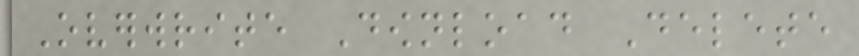Overwrite Download Delete
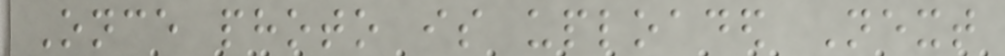Once photo is uploaded Next
